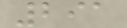291
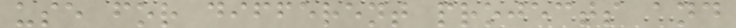use for different projects and
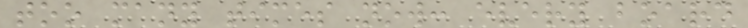too many times now: every board
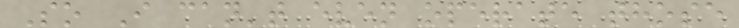So I can't even operate those
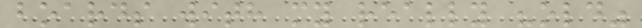boards with my really "old"
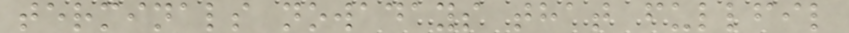terminals nowadays that fullfil
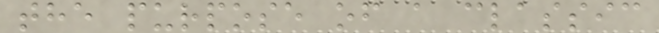the purpose of a classic
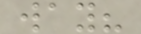way?
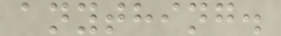anything.
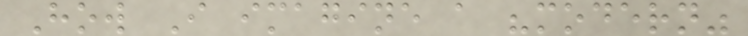How I imagine a "modern"
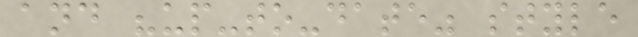and "up-to-date" style
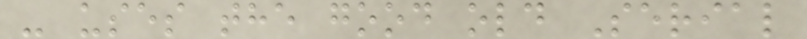- uses the good old Serial
